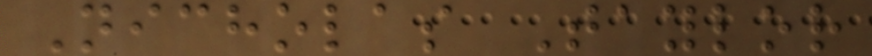Nicholas Taylor
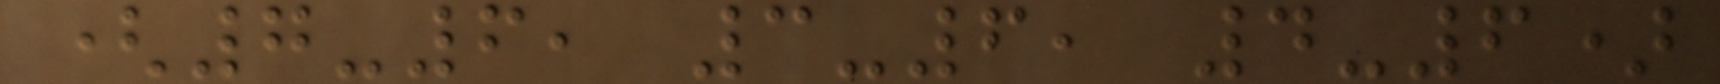(7-6, 3-6, 4-6)
